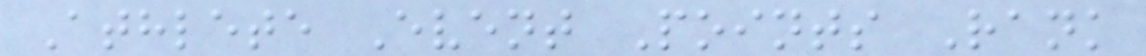Athlete Event Points Rank
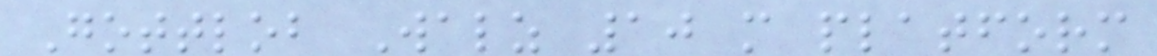Gottlob Walz 10 m platform
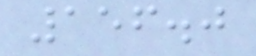156.0
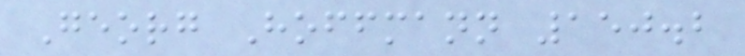Georg Hoffmann 150.2
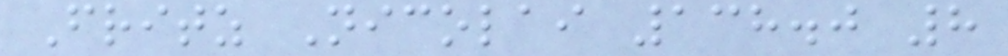Fritz Nicolai 138.0 8
